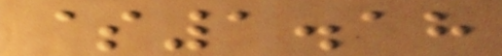$1.18
